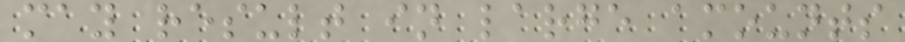may result in large amounts
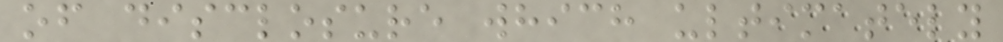of disclosure which ultimately
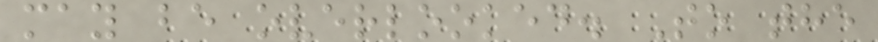may be overlooked. To the
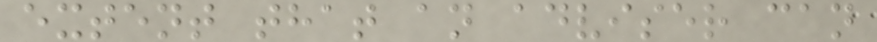extent that an adviser can
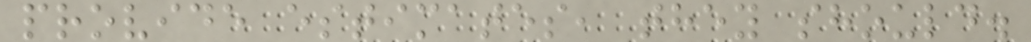provide estimates, they should.
